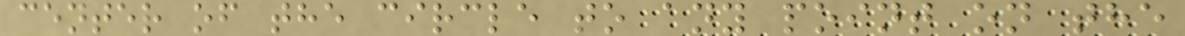center of the circle to any point on the
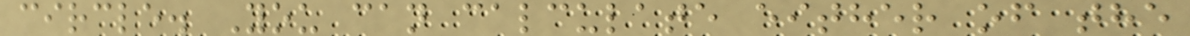circle. You can calculate either of the
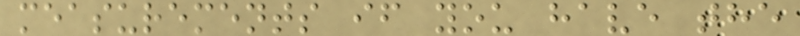measurements if you have the
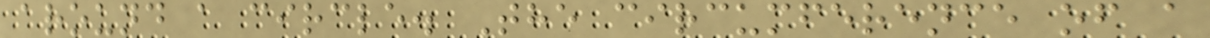around a circle. The circumference of a
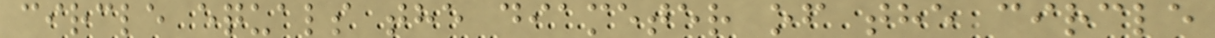circle equals the diameter of the circle
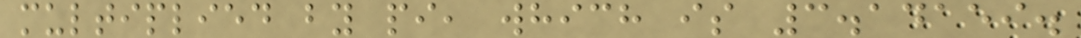multiplied by pi, which is 3.14159.
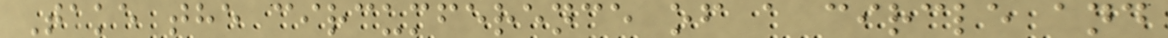Take the circumference of a circle and
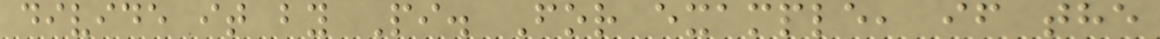divide it by Pi. For example, if the
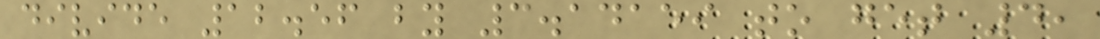divide 12.56 by 3.14159 to get 4,
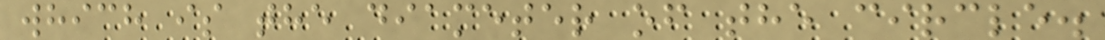which is the diameter of the circle.
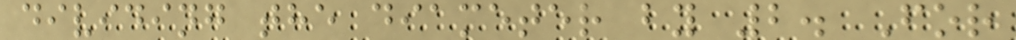dividing the diameter by 2. For
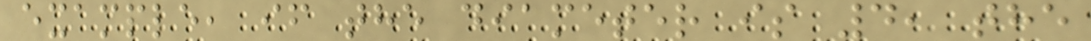example, if the diameter is 4, the
